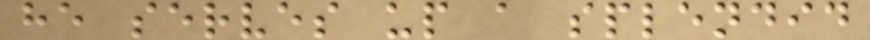he serves up a splendid
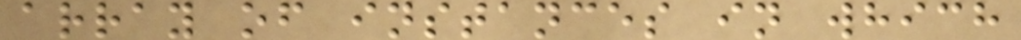array of instances in which
